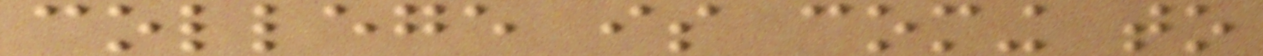college is coming to
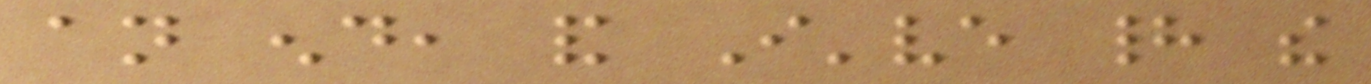an end, and I've had the
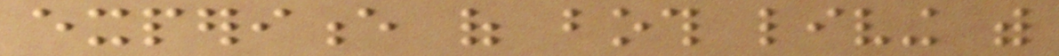experience of both living with
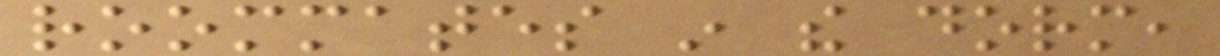roommates in the dorm,
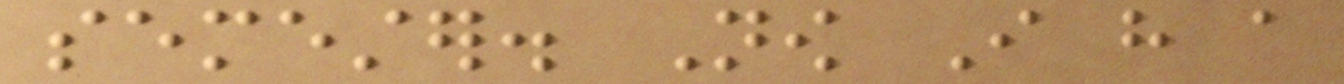semester. Now I have a
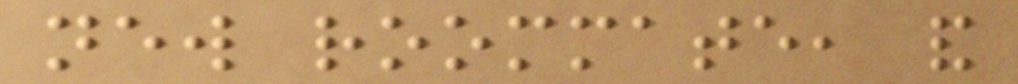new roommate, and
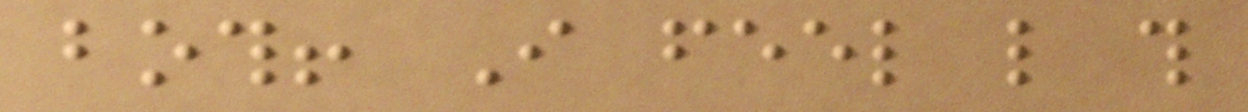both! I feel like this
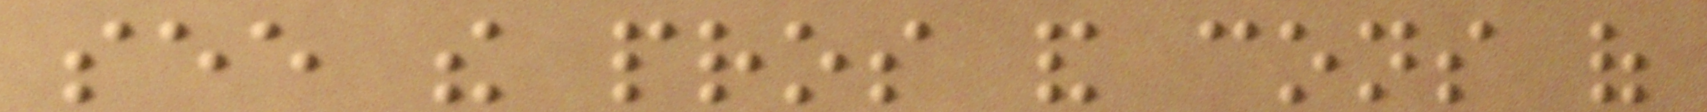see the pros and cons of
